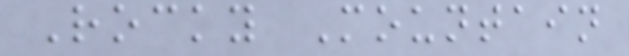Rocky Mountain
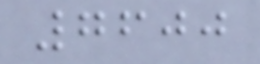7600
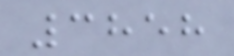3858
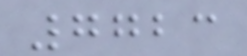7723
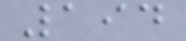194
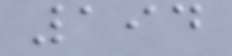194
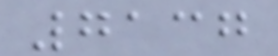7137
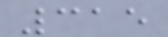315
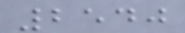2540
